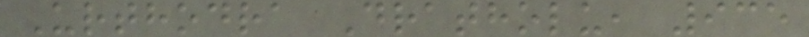Urthodra Dratholu, 935
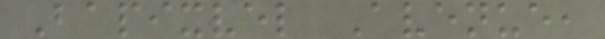Bapixvel Avenue,
